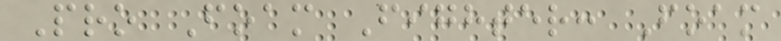Pro Foam Fighter: Foam
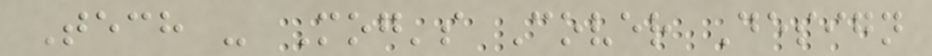Tech - Mog's Cover Design
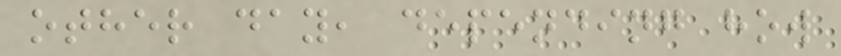other day, depending how
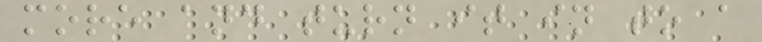more and turn it in to a
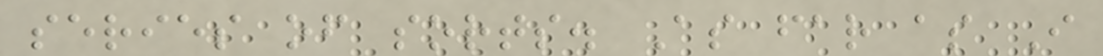series of sorts. As far as I
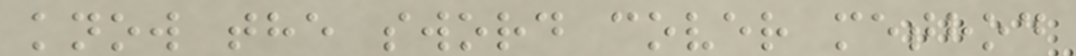know the sword cover method
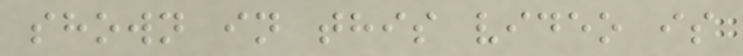shown in this video is
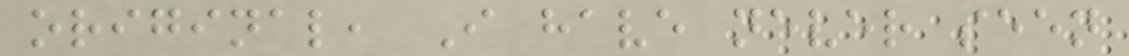original, I have never seen
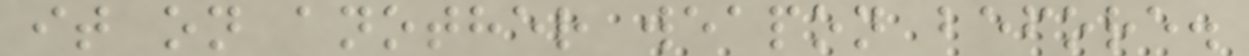it on another weapon before.
